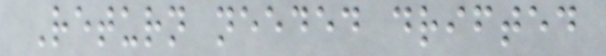Return needed drifted
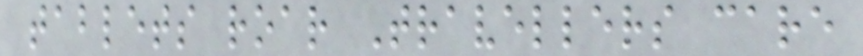tablets roar Travellers care
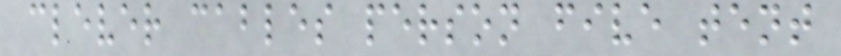clever cables person five tent
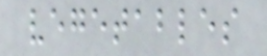vegetables
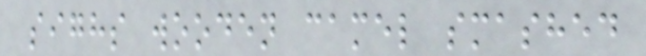sighs wooden camel smashed
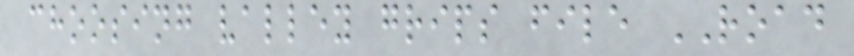choosing valley grips file ROAD
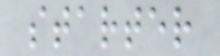starter
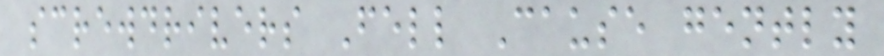screwdrivers Fell Cause gently
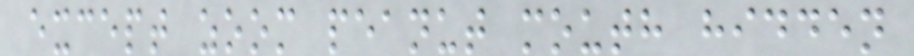except zoom peanut mouth hidden
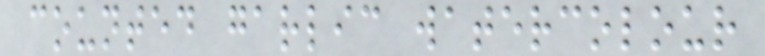counted garlic watercolour
